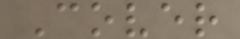Cover
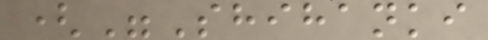("Shihanki
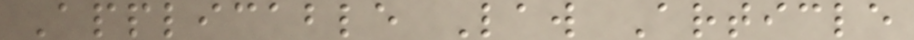Applicable Law Article
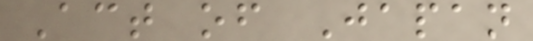Act of Japan
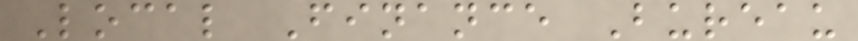Local Finance Bureau
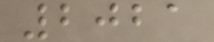2021
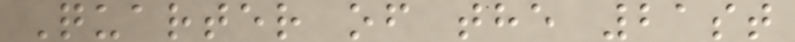Quarter of the 21st
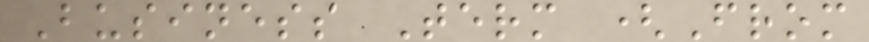Business Term (From
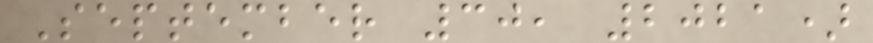September 30, 2021)
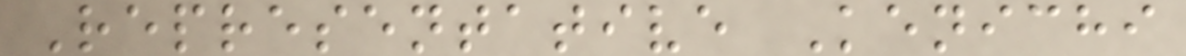Representative Kenichi
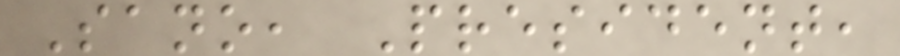Sano, President,
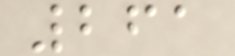261
